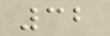32
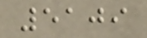5109
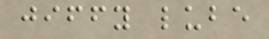jiffy lube
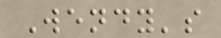Wendy's
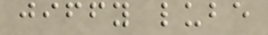jiffy lube
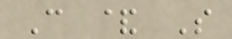C & S
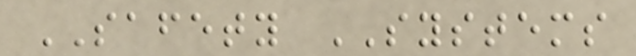SAFETY SYSTEMS
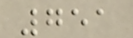751
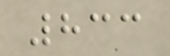833
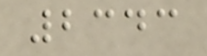2343
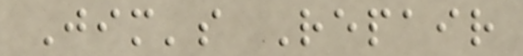Jim's Repair
